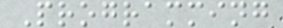Programming
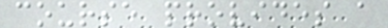course provides a
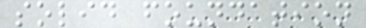solid foundation
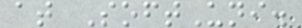at SoftUni.
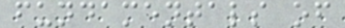fundamentals of
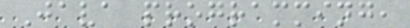Java programming,
